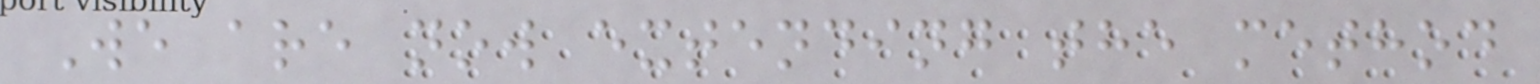We are now extending the method
